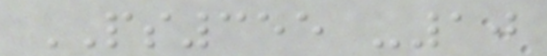PS355 -10
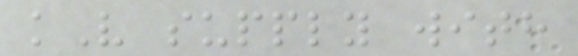kV supply with
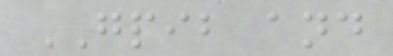GPIB and
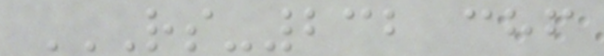RS-232 CHF
